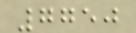7750
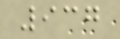937
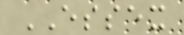ESSEX
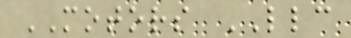MOTORS LLC
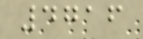4716
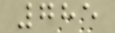785
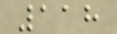118
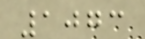1073
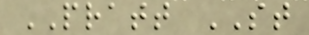PRATT ST
